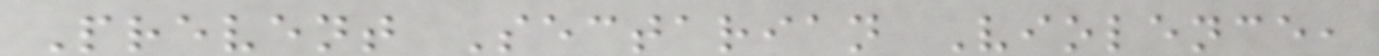Prevent Sectarian Violence,
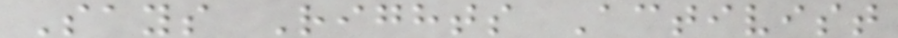Says Rights Activist
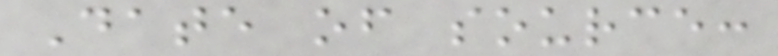Date of source:
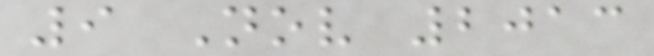9 Nov 2013
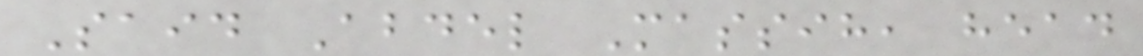Said Abdel Massih, head
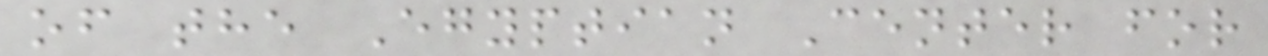of the Egyptian Center for
